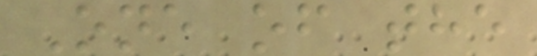One of the
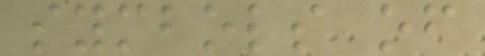symbols of
